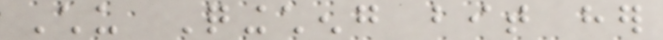Chu Qingcheng bit her
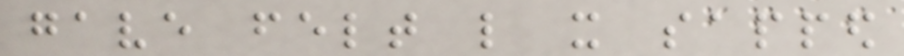gave felt like it sapped
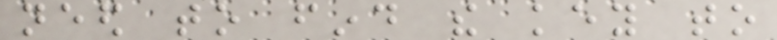need to find the key to
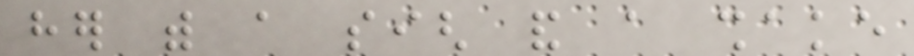her with a sigh and a shake
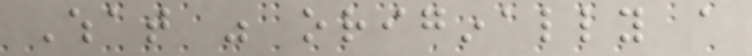What was originally a
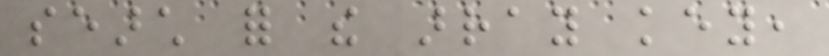search for the array key,
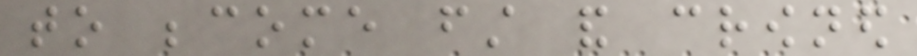to become first and crowned
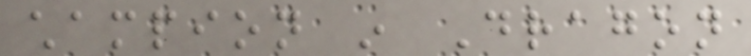champion in Dragon
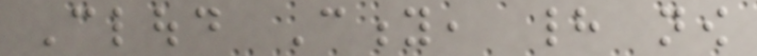Cloud City, had now
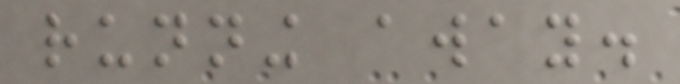running away.
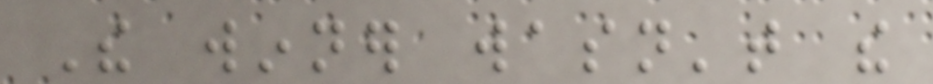The winner wasn't the
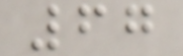67
